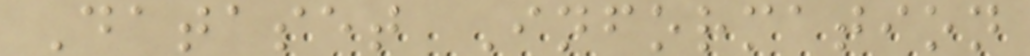Dataset Information
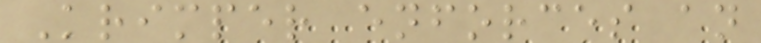Krimper enforces an
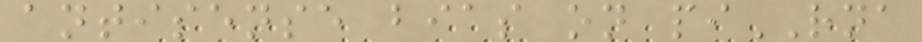antisense bias on piRNA
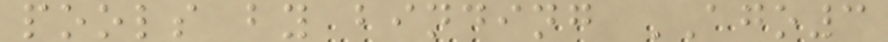pools by binding AGO3
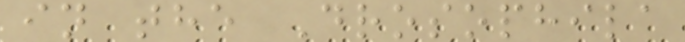in the Drosophila
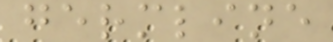germline
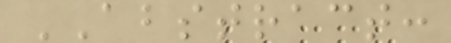ABSTRACT:
